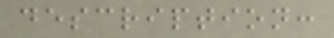description:
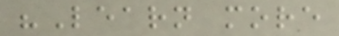"Learn more
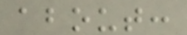about:
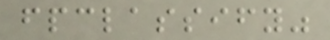fpclassify"
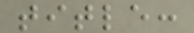title:
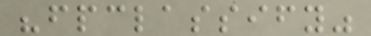"fpclassify"
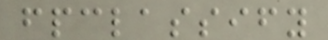fpclassify
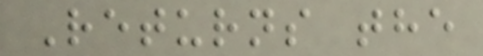Returns the
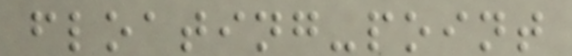floating-point
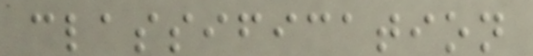classification
